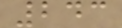243
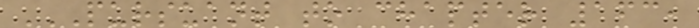PURSUANT TO CHAPTER 163,
